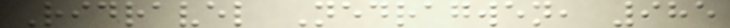Ridravel Nedragwen, 985
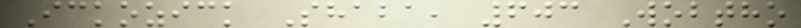Ickozick Shaba, 603 Wobtho
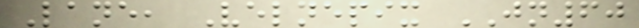Lane, Velnepix JN60
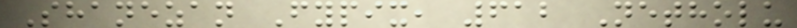Shanezan Fypix, 612 Netholu
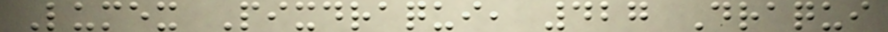Lumex Pixdraqui, 427 Draqui
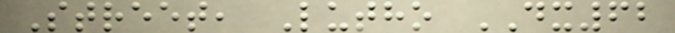Street, Lutho DX62
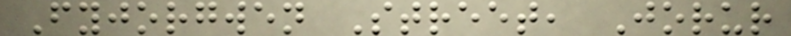Fyjorgwen Street, Jorur
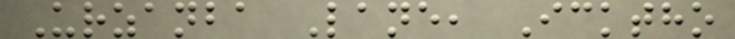Urzanba Lane, Icktho
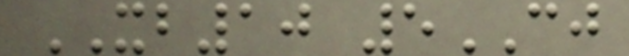XB10 5CJ
